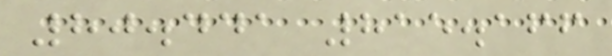80.441 815.166
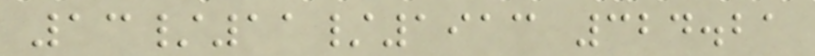13/11/1913 324.21
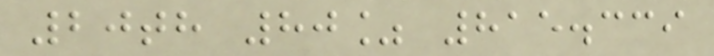20th 80% 815.339
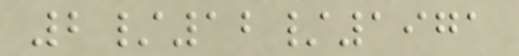2/12/1971
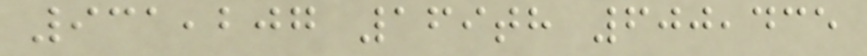931,207 169th 600,435
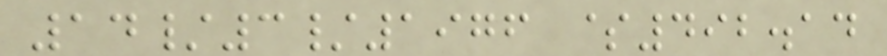14/3/1976 $492.14
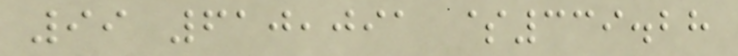99 610,091 $339.28
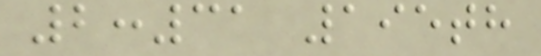2:31 195th
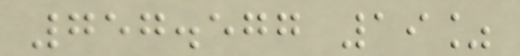757.577 19%
